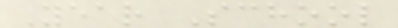Year School
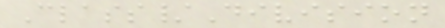Class/Division
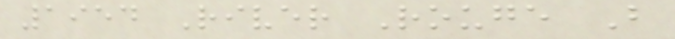1954 River Rouge B
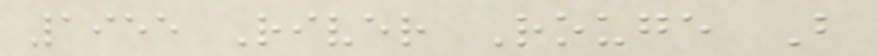1955 River Rouge B
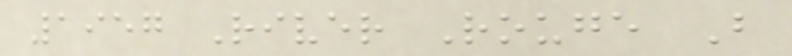1957 River Rouge B
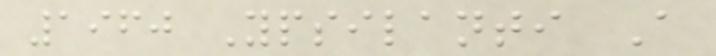1960 Ypsilanti A
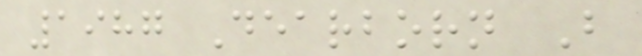1987 Dearborn B
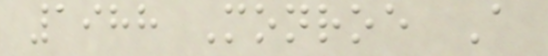1988 Monroe A
